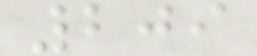209
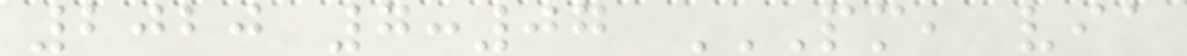2020 7:07 PM, VIA
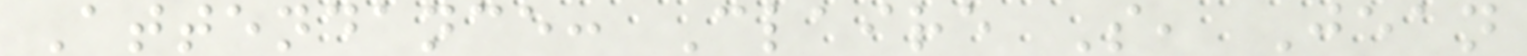Attendance: Claire S, Jean
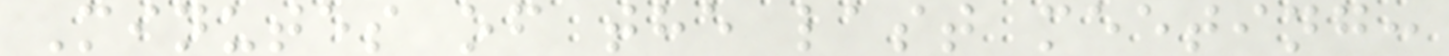Minutes of the last meeting:
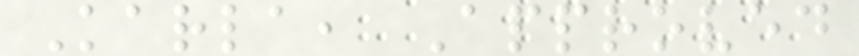Karla, Approved
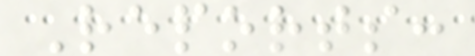Reports:
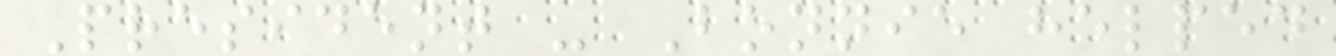President - Bonnie helped
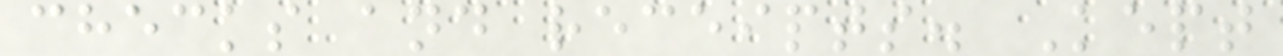checks and receipts. Kept
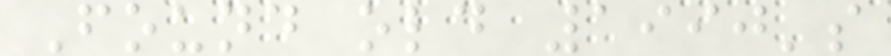Found old 1990's
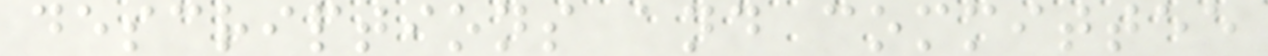descriptions and committee
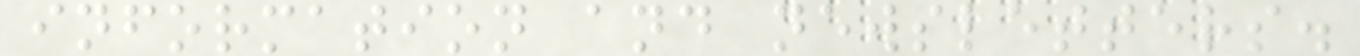information and newsletters.
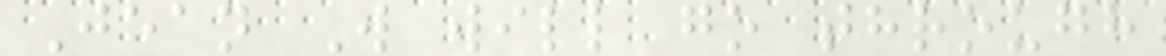Jean W will go through
